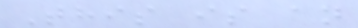This is an
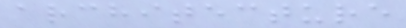architecture
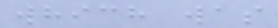which was
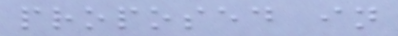proposed in
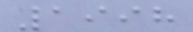1998
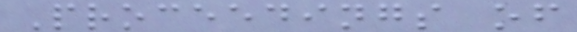Proceedings of
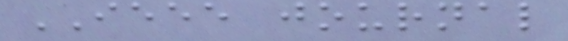IEEE journal
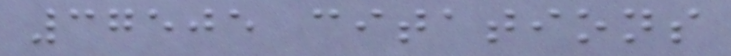37505 citations
